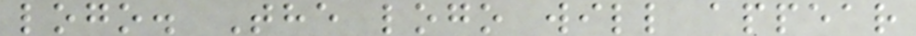logo. The logo will appear
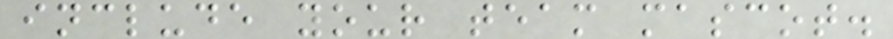include your team mascot.
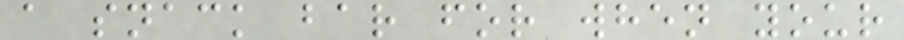a snack bar for when your
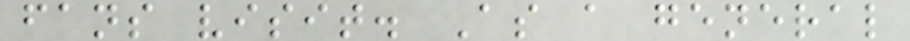fans visit. As a general
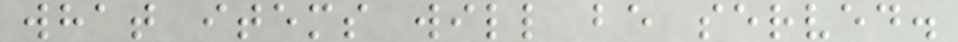what items will be served.
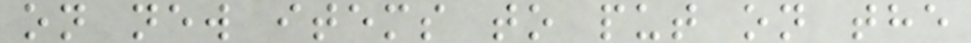on new items to put on the
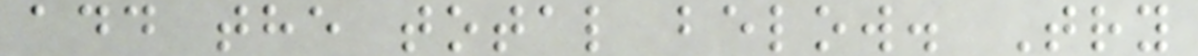add the total below. Try
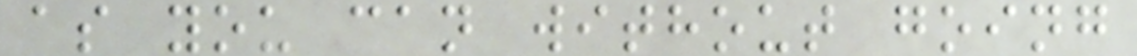as you can without going
